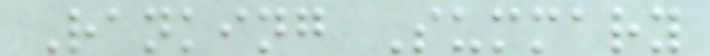Ranking Summary
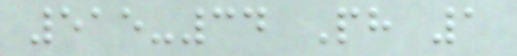515-34 Ph 1
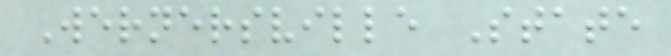Wernersville State
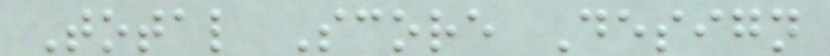Total Score Design
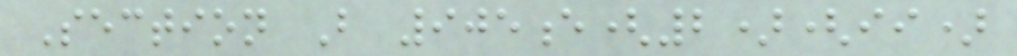Section B 905e(2)(ii)
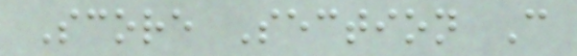Score Section C
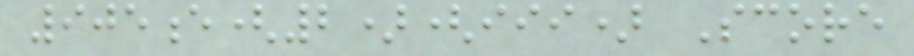905e(2)(iii) Score
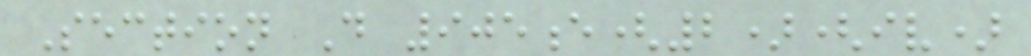Section D 905e(2)(iv)
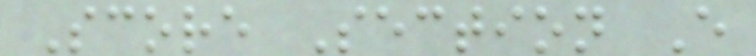Score Section E
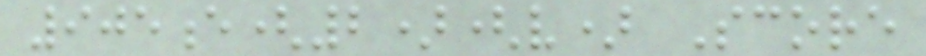905e(2)(v) Score
